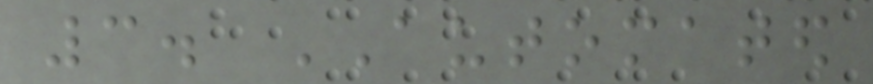3. AUTOMATED
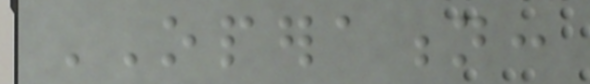OPERATION:
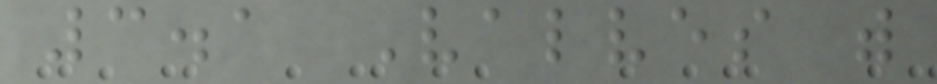3.1 Valves with
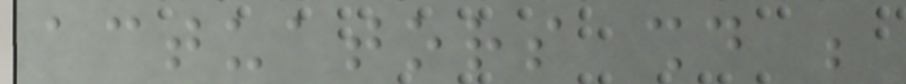actuators should be
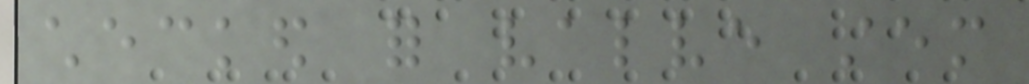checked for valve stem
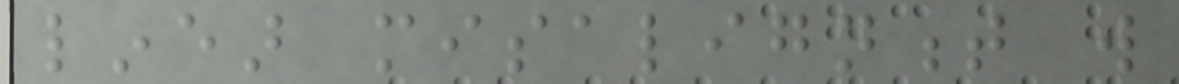linear misalignment will
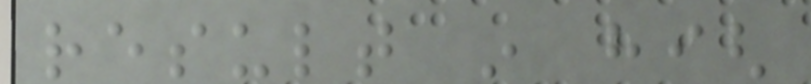result in high
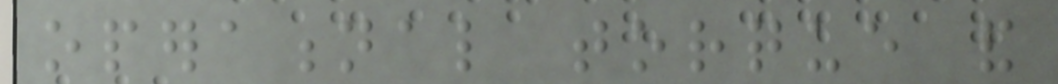operational torque and
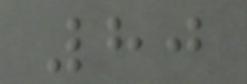80
